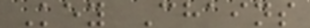Key Chains
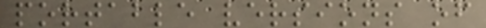portable versions of
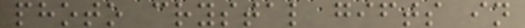photo crystal gifts in
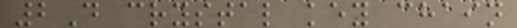2D crystal key chain
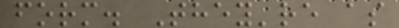form. They're as
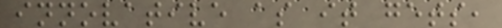innovative as it gets,
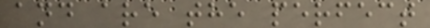and are the perfect
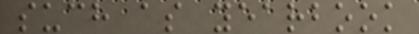such as yearbook
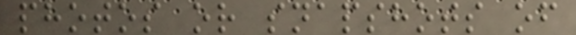photos or snapshots of
